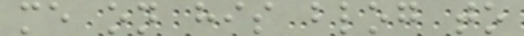me on his blog to
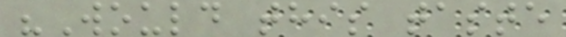"Would this taste
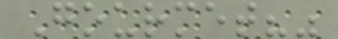Gourmet?"
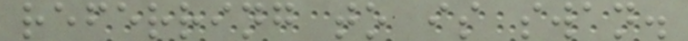referring to is swan.
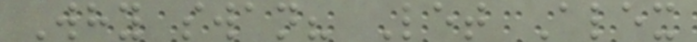Why swan? Let Alex
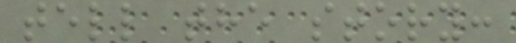tell the story:
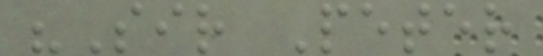"Sir Peter
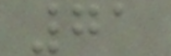71
